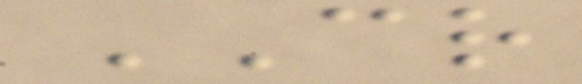CR
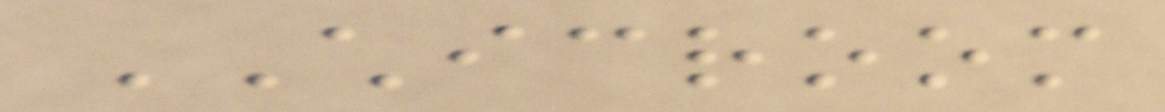CHICROOM
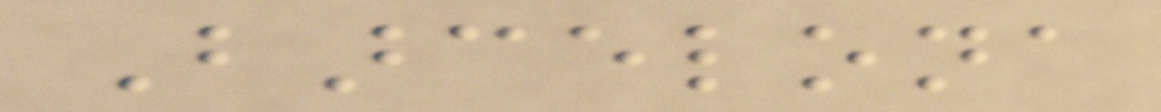Barcelona
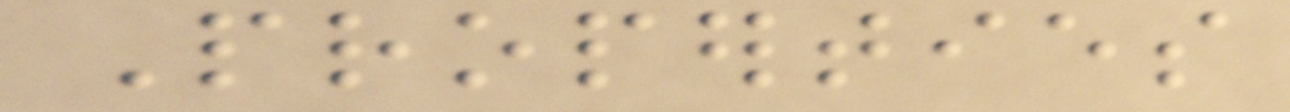Properties
